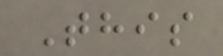This
